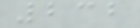232
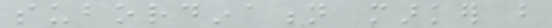subordination marker but
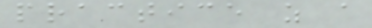practice as a
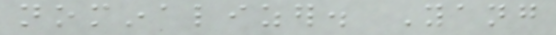nominalizer. Yang
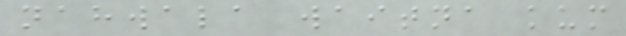nahwala waitna kum
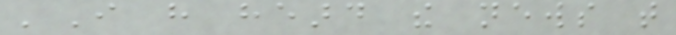'I have heard the news that
